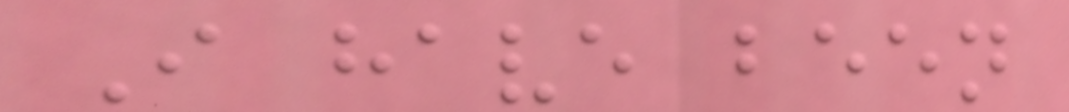I have been
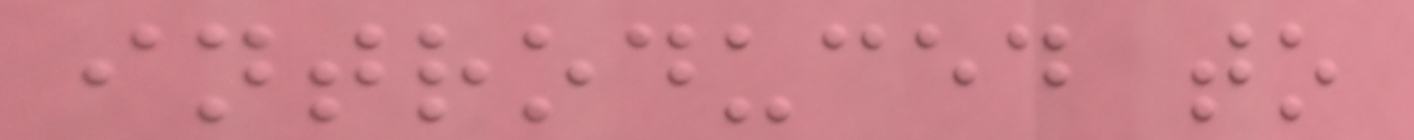introduced to
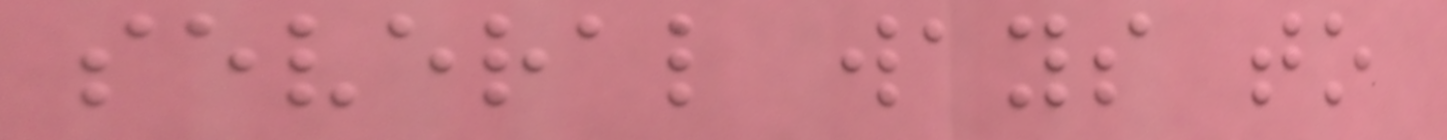several ways to
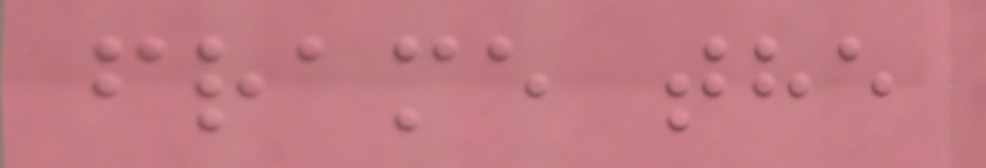frame the
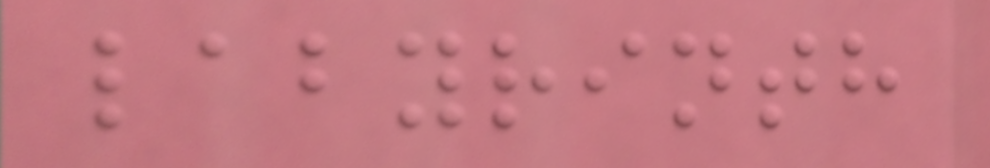labyrinth
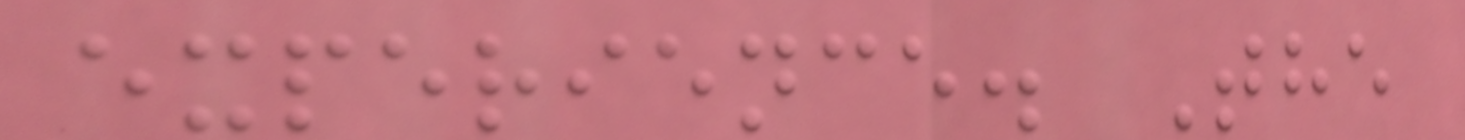experience. The
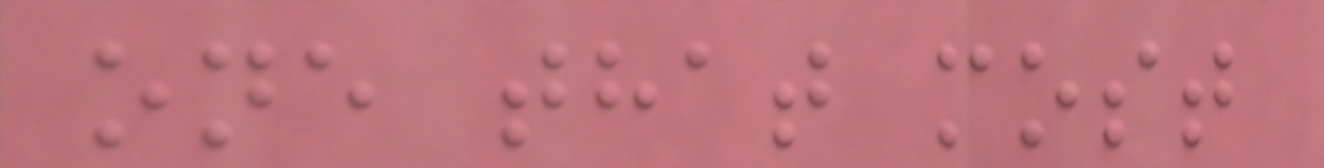one that most
